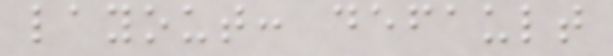layout: default
